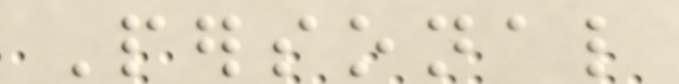Personal
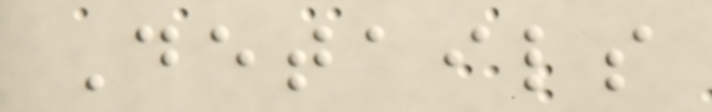Details
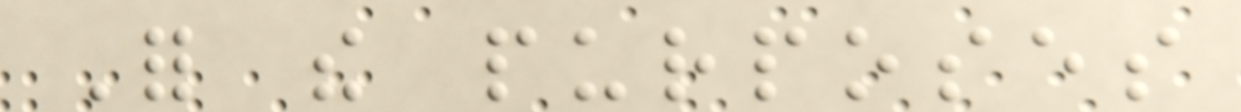For the purposes
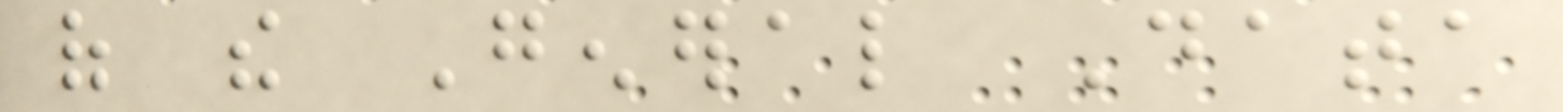of the General Data
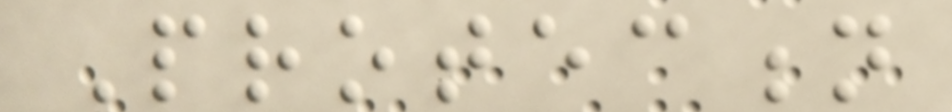Protection
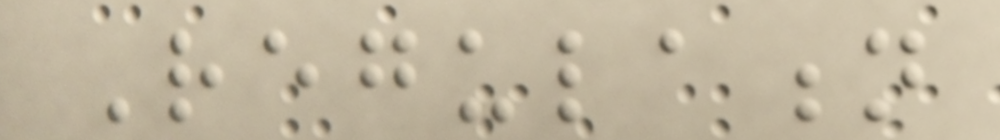Regulation
